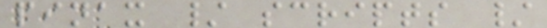pinax / scripts /
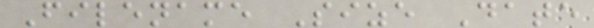Filename Size Date
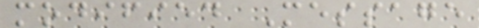modified Message
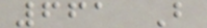661 B
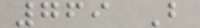769 B
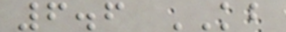6.6 KB
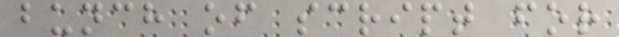bunch of script for
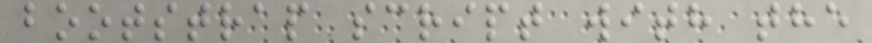bootstrap script with the
